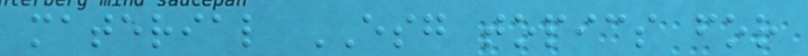material ESG topics for
